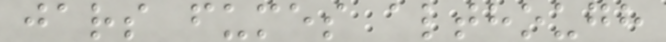jars fumes although
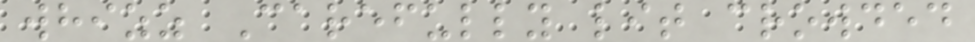whizz Carefully lit crowded
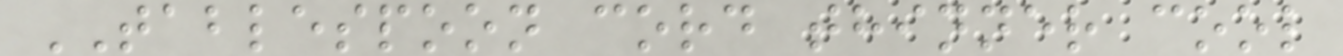TABLESPOON cord thinner cool
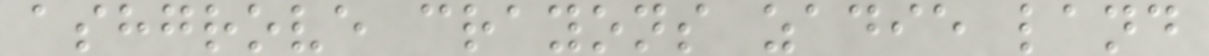ashgrove crayons zadie land
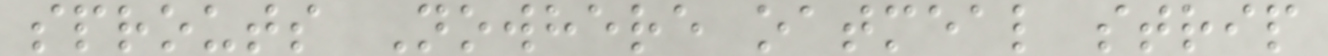sprouts Nowhere oatmeal strip
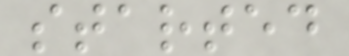started
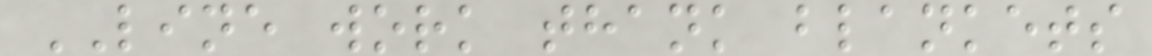LINE work thank blankets
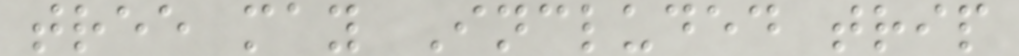tree may Included trip
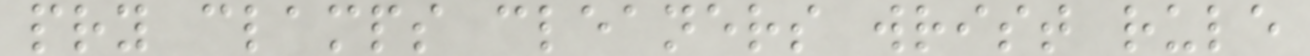pry clamps cleaners wrist rule
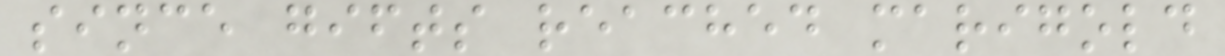since gifts reached marigold
